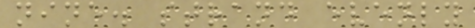nine. strand evenly
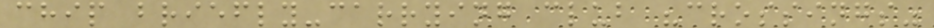chip briefly-carrying club "crossings"
